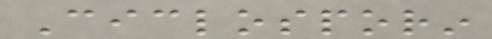Ciclosporin
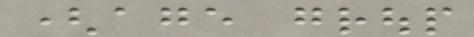(age group
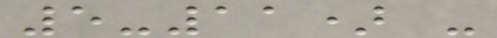5-11) -
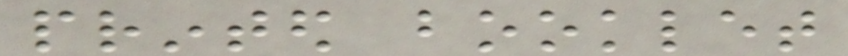printed booklet
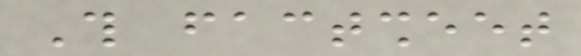This factsheet
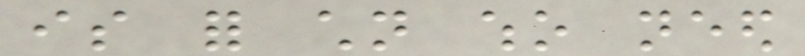is for children who need
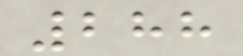288
